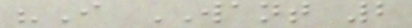"I WANT 2
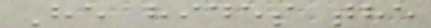He hides the
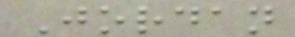Jordan
